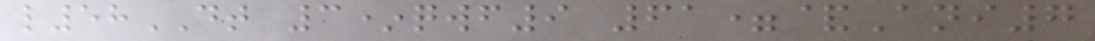l58DT 3*qwf9 61=&Ani7
